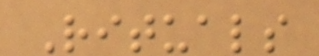Rituals
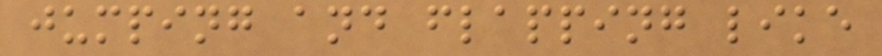jumping and flapping like
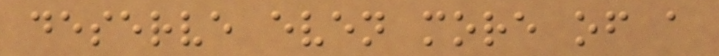deserve even more of a
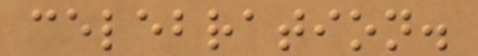celebration.
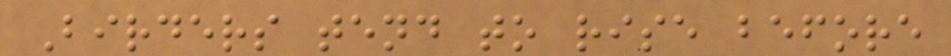Birders tend to rise before
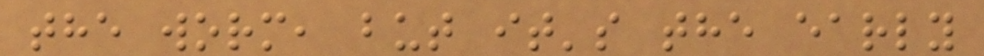the worm, but it's the early
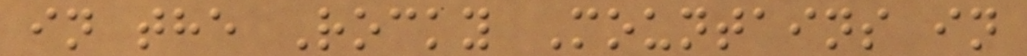in the Rocky Mountains in
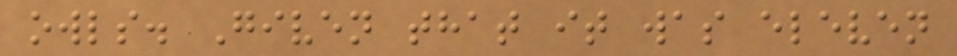owls. Given that it was eleven
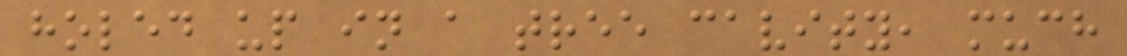holed up in a tree cavity, much
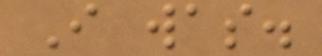I was.
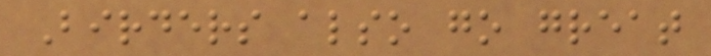Birders also go great
